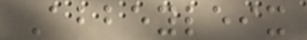Abbeyleix
